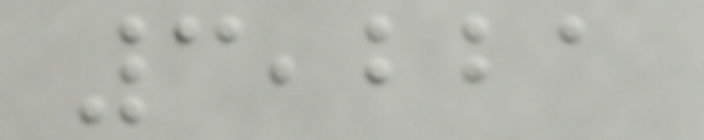3,221
